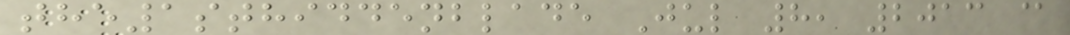the1sthiddenblade Jul 8, 2013 @
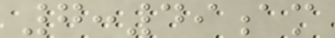7:49am
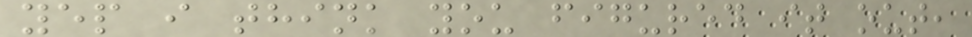yep i think you figured it out,
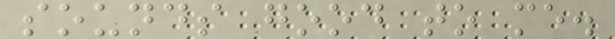sounds good to me.
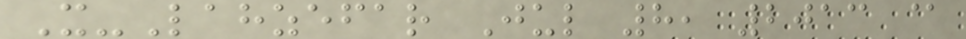X-Lahzefar Jul 8, 2013 @
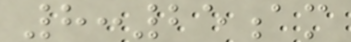8:25am
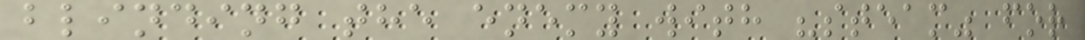blinding the enemy with "steam" for
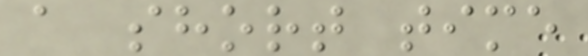a short time
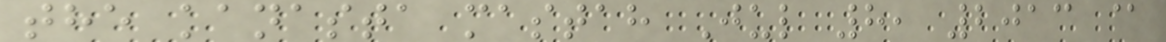the kanasta mastah Jul 8, 2013 @
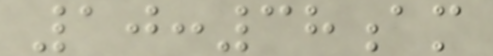10:38am
